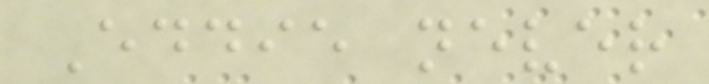Eddie never
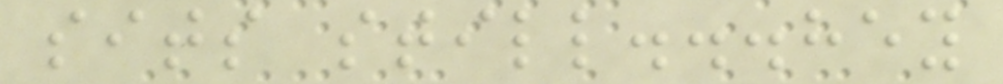sits still...hey
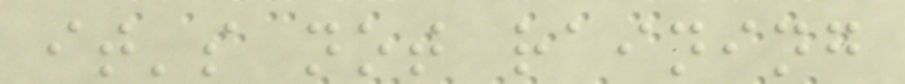it's not raining
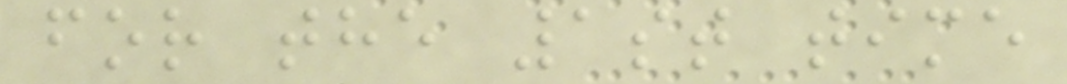for the 1st time
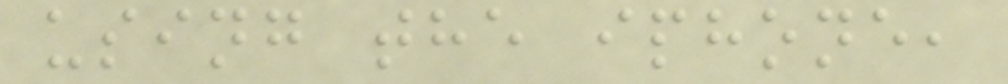using the iphone,
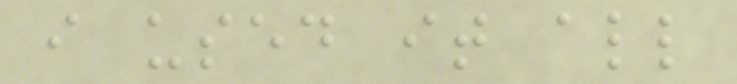i used it all
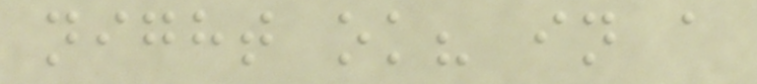night ok? in a
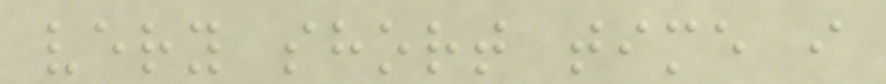very short time i
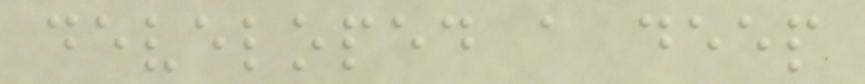developed a deep
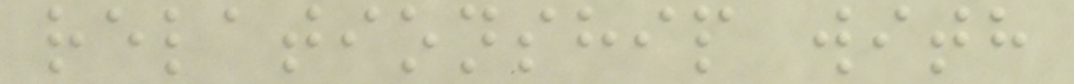relationship with
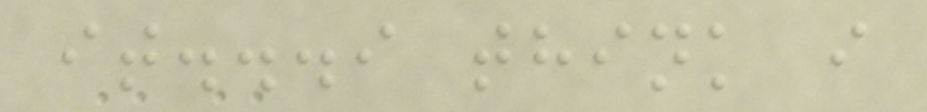it...i think i
